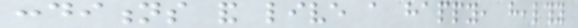conditions and live a happy, healthy
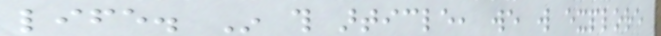life. In this article, we will explore
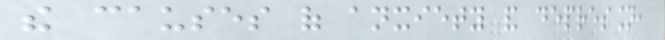the causes of anxiety and depression,
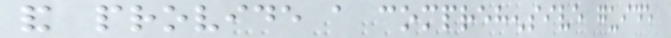and provide a comprehensive guide
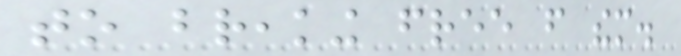to breaking free from them.
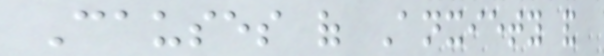Causes of Anxiety and
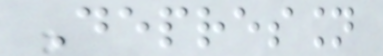Depression
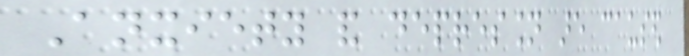Anxiety and depression are caused
